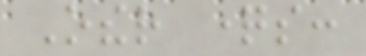Other questions:
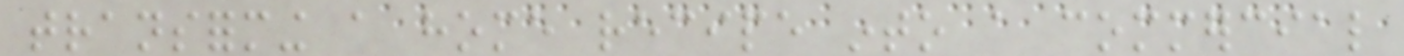transforming a home recipe into a commercial
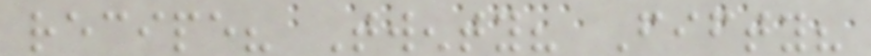recipe? Twenty? Fifty?
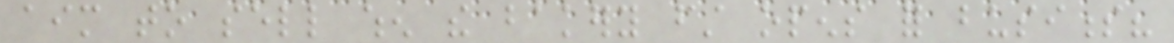aim to sell when the bakery first opens for business?
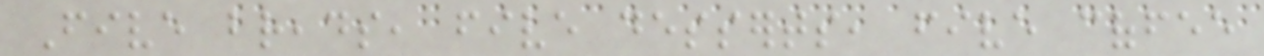Five breads, five desserts, five coffee
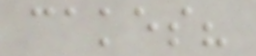cakes?
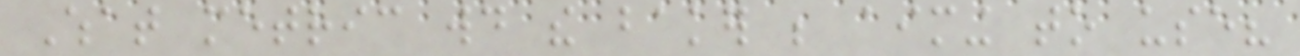What metric would the baker be aiming to use?
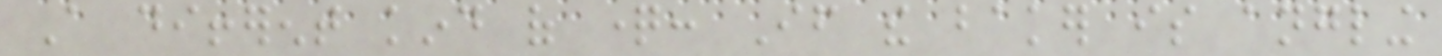A different kind of question: If the baker is angling
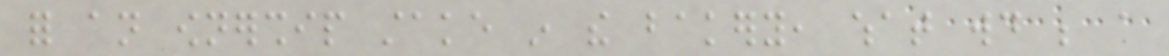for an ownership stake in the bakery, what would be a
